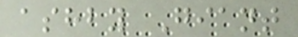ashby Giant
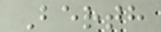Berth
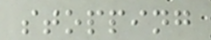stopping
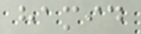hamid
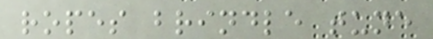ropes brindle tune
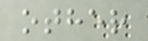other
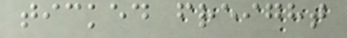ticked freight
